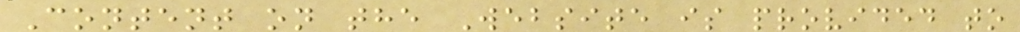Content on the Website is provided to
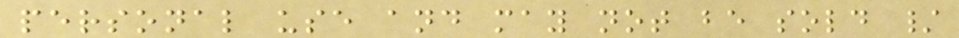personal use and may not be sold /
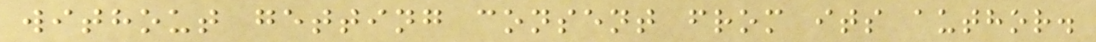without getting consent from its author.
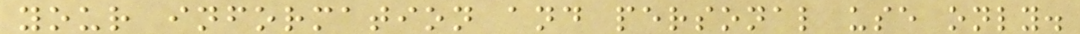your information and personal use only.
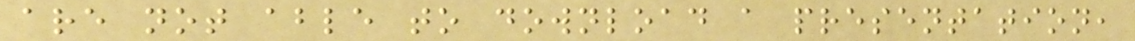are not able to download a presentation,
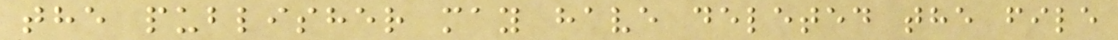the publisher may have deleted the file
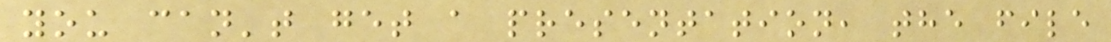you can't get a presentation, the file
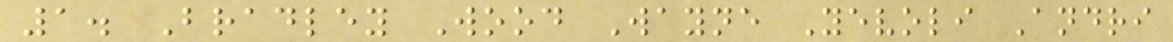1. Bradley Wood Wayne Yevoli Andri
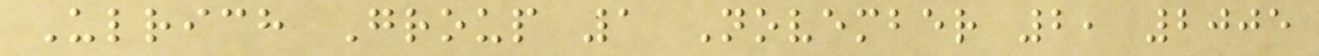Ulrich Group 1 November 2, 2005
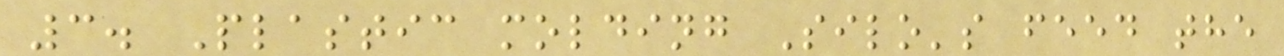3. Plastic molding Silo's feed the
